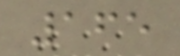165
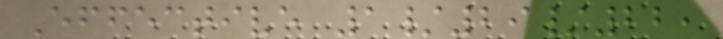Effective 1/29/22,
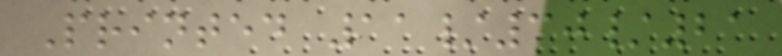Printed 11/30/21
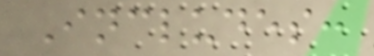Includes:
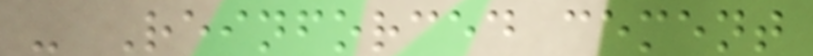- Reinforced cement
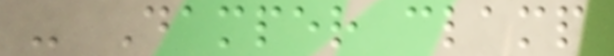- Damper clamp
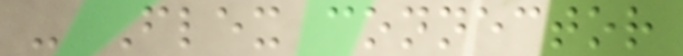- Flex connector
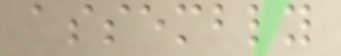assembly
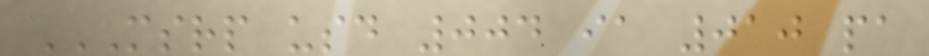MSRP USD 004 IA 010 PA
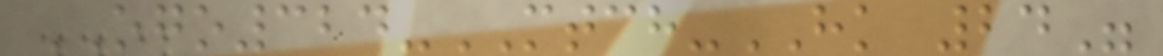OGO324-MTCH-HK 24"
